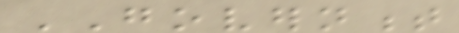GOVERNMENT
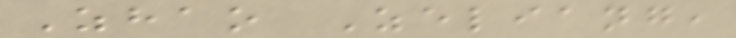Zhao Zeliang,
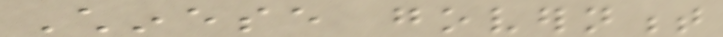Chinese government
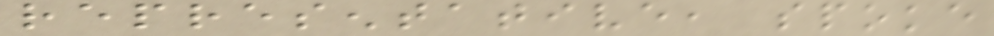representative, spoke
